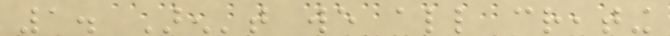1. Aren't we all creating
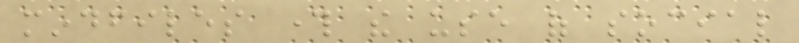mindfiles through the use of social
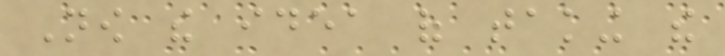Now the idea of taking the
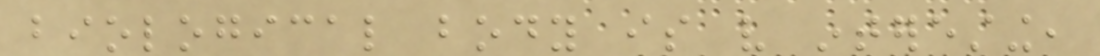biological body is very interesting,
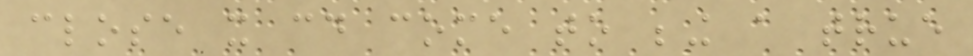close it could come to being a true
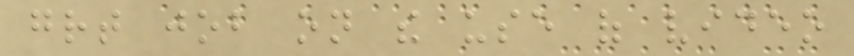great job on the use of video
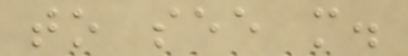to see more.
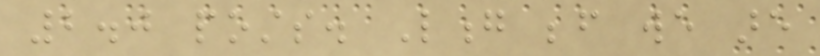2.0 posts. Long before we are
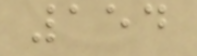154
